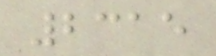2315
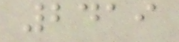2419
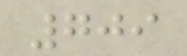709
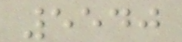5540
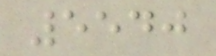5540
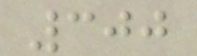300
